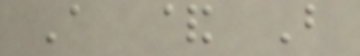A & B
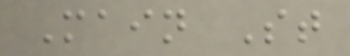Main St
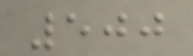500
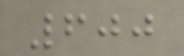600
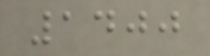1400
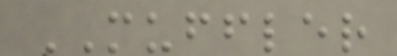MUFFLER
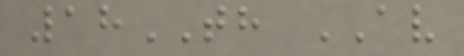18TH AV
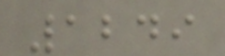1249
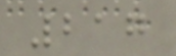217
